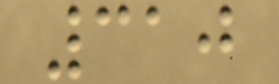310
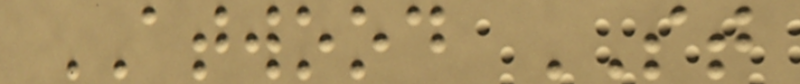ATWOOD ST
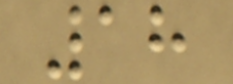18
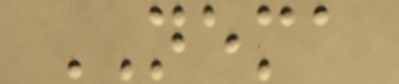NEMA
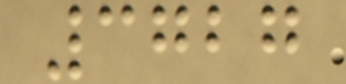3727
